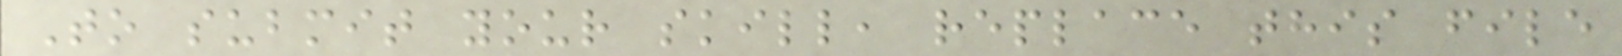To submit your skill, replace this file
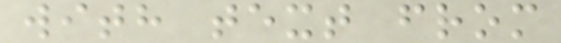with text from
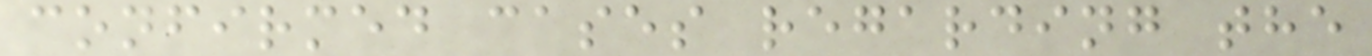confirmed cases regarding the
